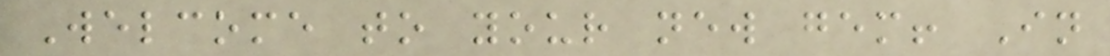Welcome to your new gem! In
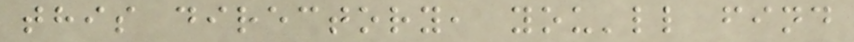this directory, you'll find
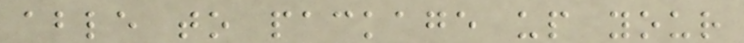able to package up your
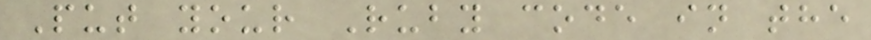Put your Ruby code in the
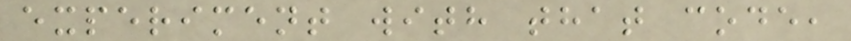experiment with that code,
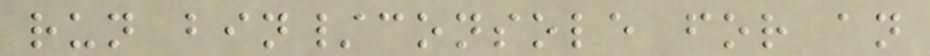run bin/console for an
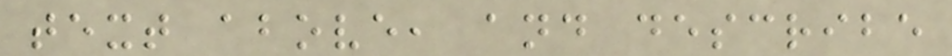text above, and describe
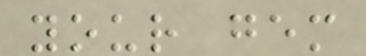your gem
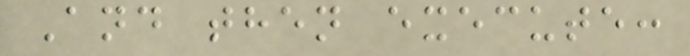And then execute:
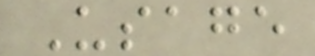Usage
